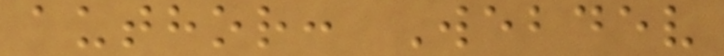author: Webdev
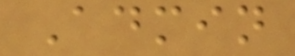Admin
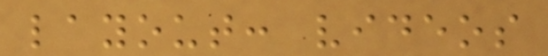layout: videos
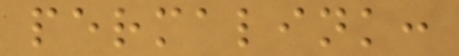permalink:
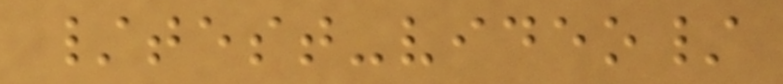/test-video/
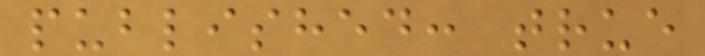published: true
